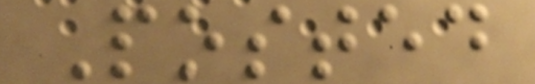Posted
